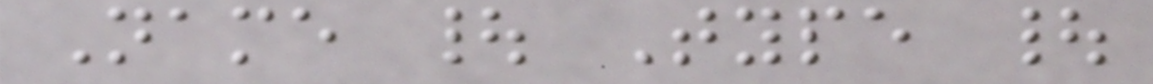Name | Type |
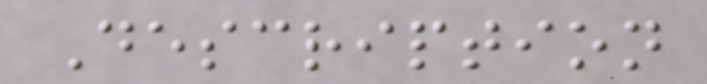Description
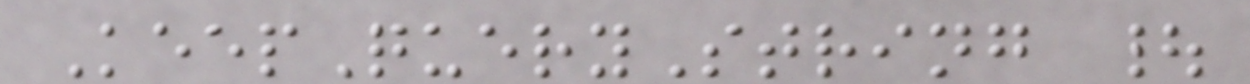KeepQueryString |
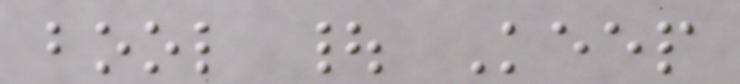bool | Keep
